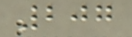207
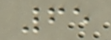65
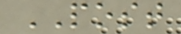POST
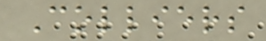Colliers
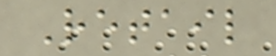Retail
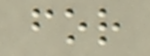for
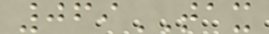069TAX
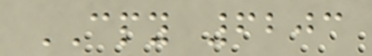CPY 6203
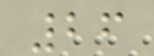26
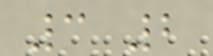3 2
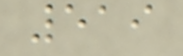519
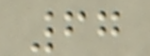67
